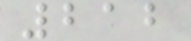212
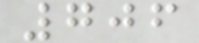706
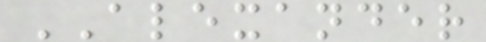ALEXANDER
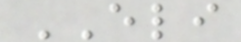ELI
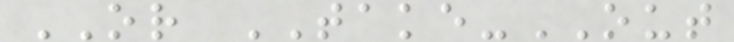OR TAKE-OUT
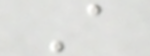A
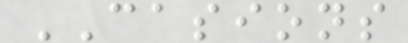CASIONS
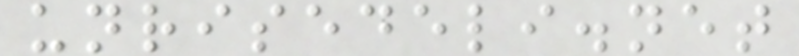unrisedeli.net
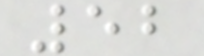52
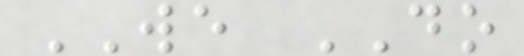WE DO
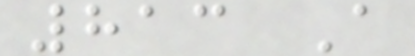813 A
